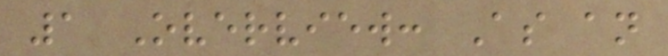1 Overview: As an
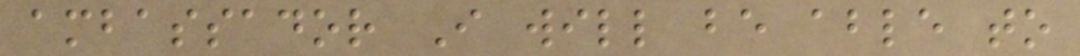ambassador I will be able to
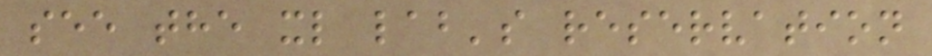see the xl lab's reservation
